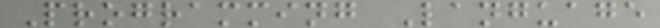Programming Language
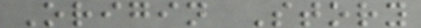Origin Story
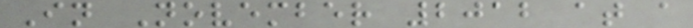In November 2012 at a
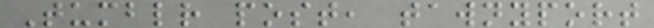Tumblr post, tawnyport
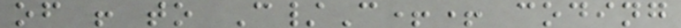of ! to C/C++ coding
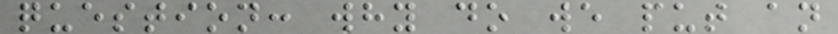question: why do we put an
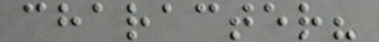character?
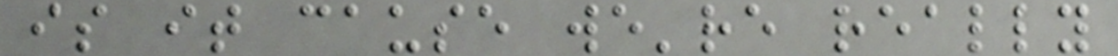is it cause we're really
